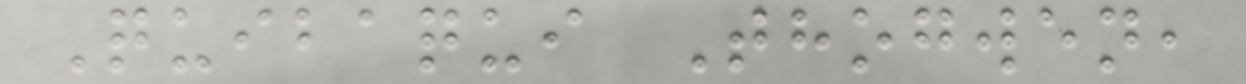Quibaqui Thogwen,
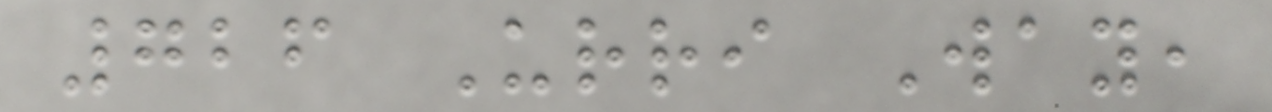726 Urri Way,
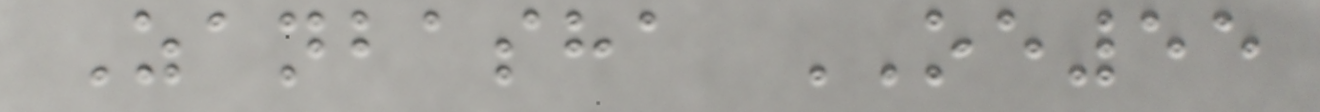Zanbasha OE55
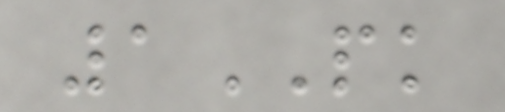1PK
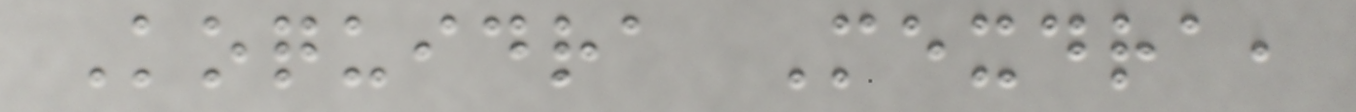Koquidra Mexdra,
